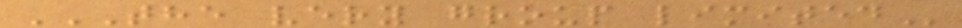THE VERY GROUP LIMITED
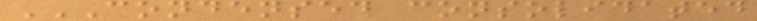CONDENSED CONSOLIDATED
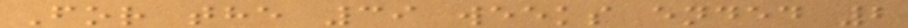For the 39 weeks ended 2
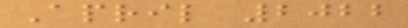April 2022
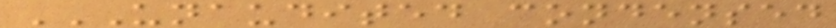UNAUDITED CONDENSED
